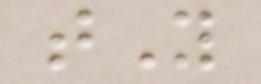tY
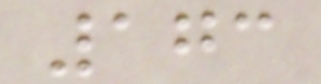173
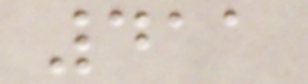411
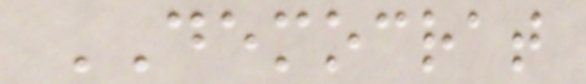DEMOCRAT
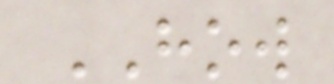HOW
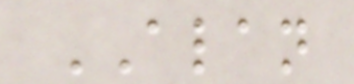ALAN
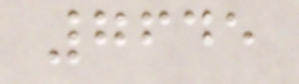7645
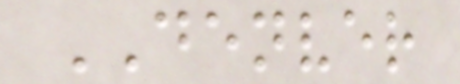DENVER
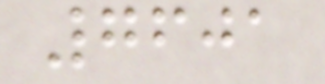7601
